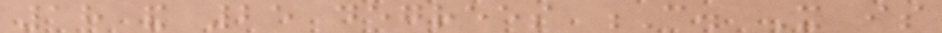18 and 25 degrees C. It is
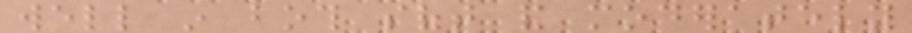well in both soft and moderately
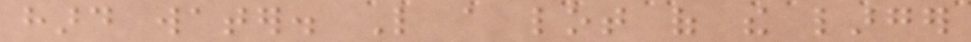hard water. Like a lot of the larger
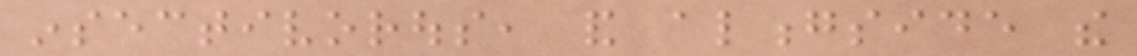insectivorous, and alongside the
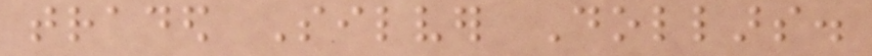traded Silver Dollars.
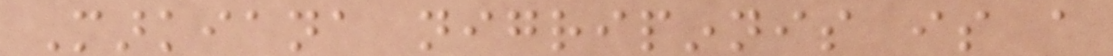Markiana nigripinnis is a
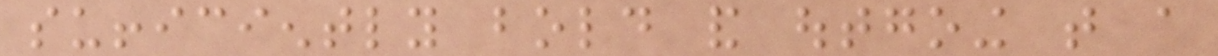sufficiently bold and outgoing that a
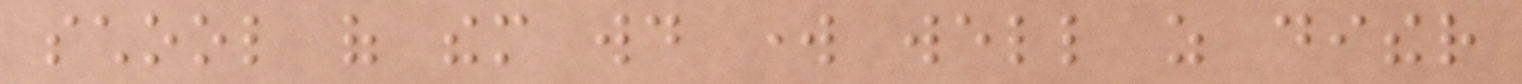school of them would work well as dither
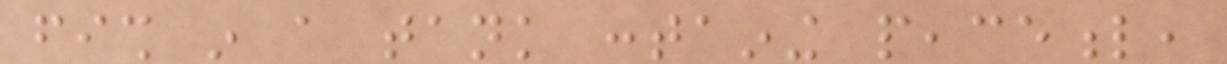fish in a tank containing peaceful,
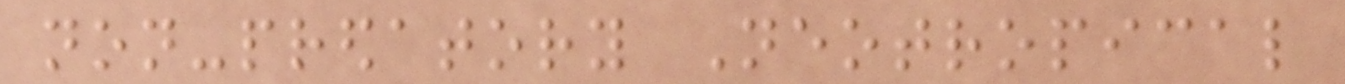non-predatory Neotropical
